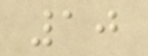10
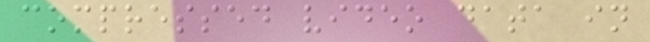compressed video data in
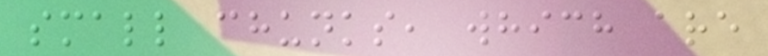small chunks, which are
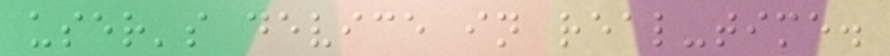user's device in real-time.
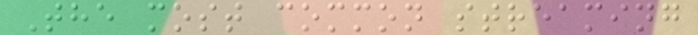The most common streaming
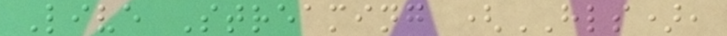Live Streaming (HLS),
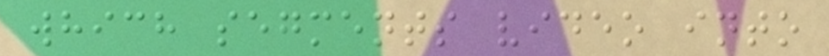which segments video into
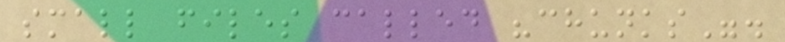small files called "chunks".
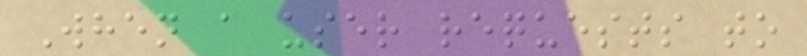When a user requests to
